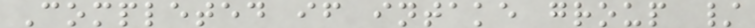Completed if intake group /
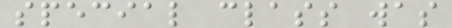special class was
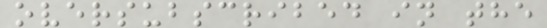oversubscribed in the
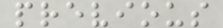previous
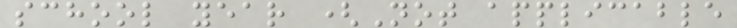school year (Not applicable
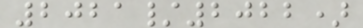2021/2022)
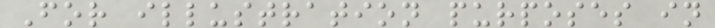For illustration purposes in
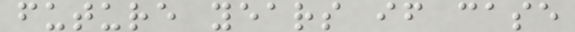future years if case
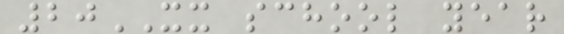20XX school year
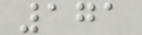171
